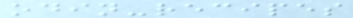odin-recipes
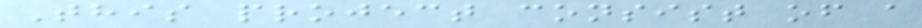This project consist of a
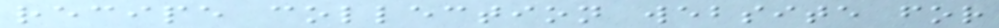recipe collection website for
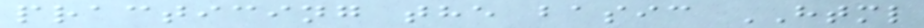practicing the basic HTML
